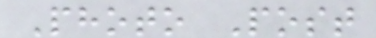Photo Post
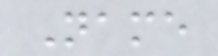Name
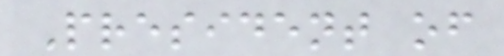President of
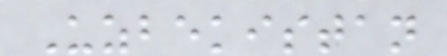Uzbekistan
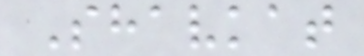Shavkat
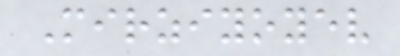Mirziyoyev
